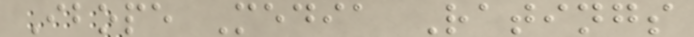Ibope Media Ratings
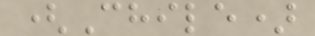(Chile)
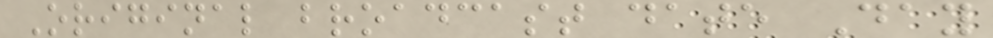Original broadcast date Day
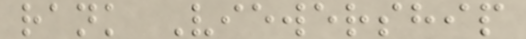rank Viewership
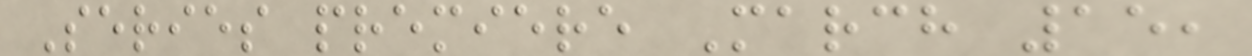Series premiere March 15,
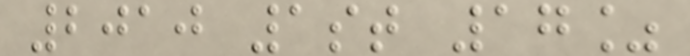2010 1st 17%
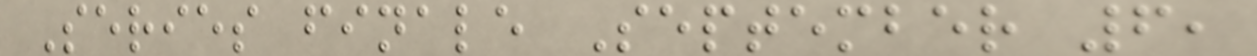Series finale September 6,
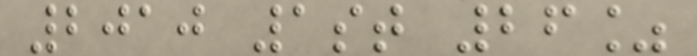2010 1st 26%
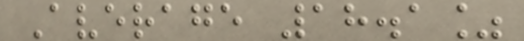Average 18.1%
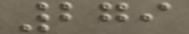279
